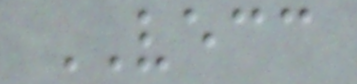VECC
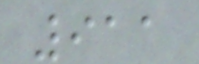911
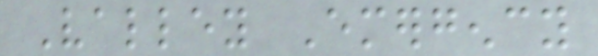Valley Emergency
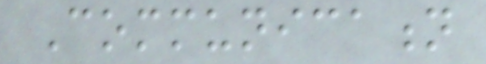Communication
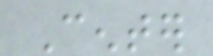Center
